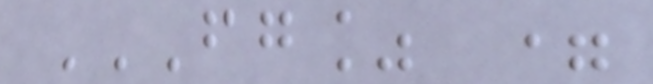FG% =
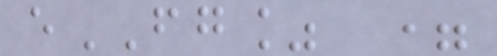eFG% =
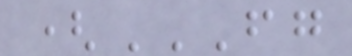(FG
